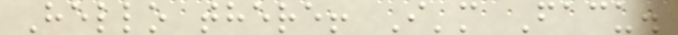Hello there! I'm Facu.
